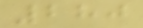280
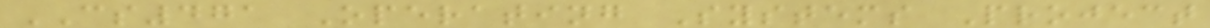CS471 Operating Systems Project
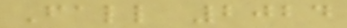Fall 2024
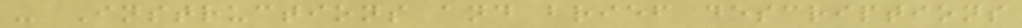- Instructions and brief descriptions
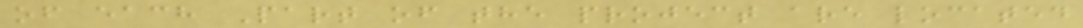of each Part of the project are located
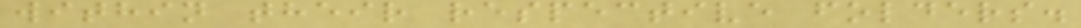within their respective folders.
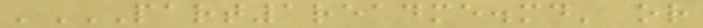'PART1README.MD' OR
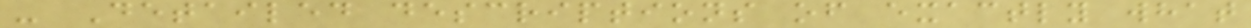- Detailed descriptions of exactly what
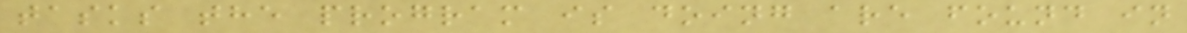tasks the program is doing are found in
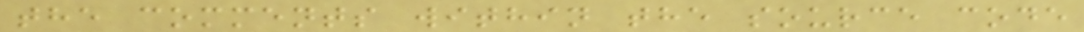the comments within the source code
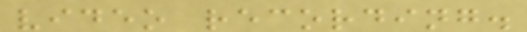video recording.
